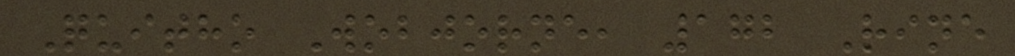Quitho Wobjorne, 172 Rine
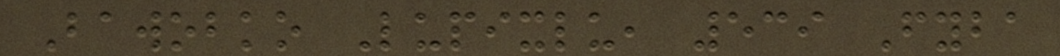Bawobko Lupixlu, 539 Fyba
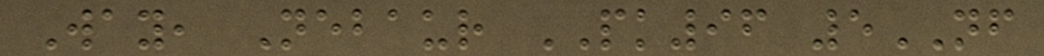Way, Nebaur PK96 5NF
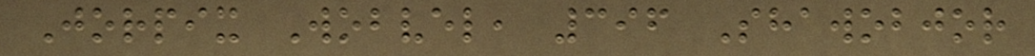Jorpix Wobvel, 396 Shawobjor
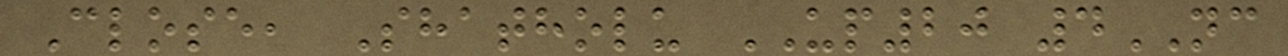Close, Shatholu UP20 4NC
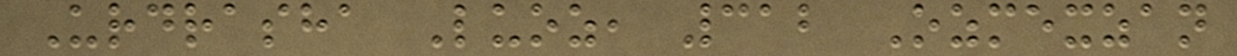Urdrasha Luoz, 312 Ozmexzan
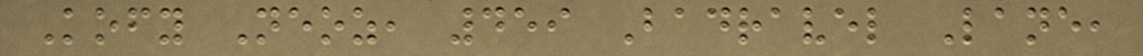Kofy Neoz, 459 Badravel Lane,
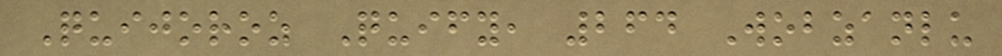Quijoroz Quify, 264 Wobzanlu
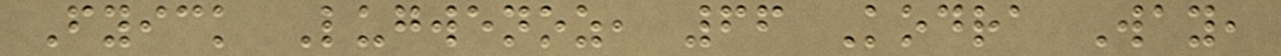Fyick Lugwenoz, 66 Kodra Way,
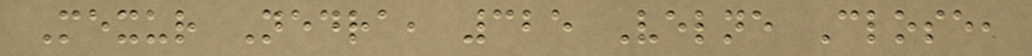Mexur Nedra, 325 Velne Close,
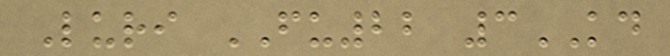Luri FU22 3KD
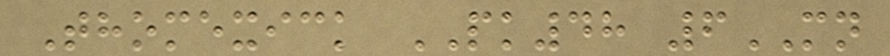Thomexick PK48 6MN
